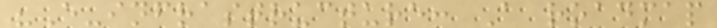"E-infrastructure: A roadmap
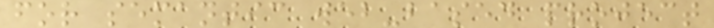for semantic web-based project
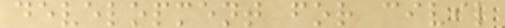development for civil
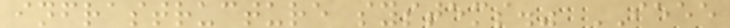infrastructure systems." IEEE
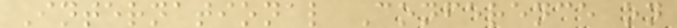International Conference on
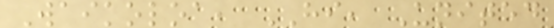Waikoloa, HI, United
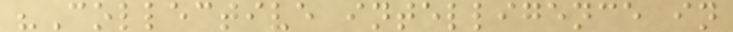"Collective intelligence in
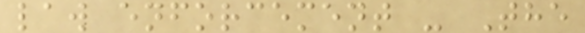law enforcement - The
